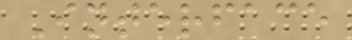Interface
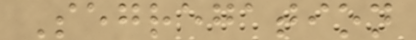Segregation
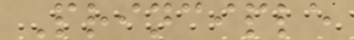Principle
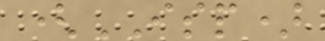(ISP)
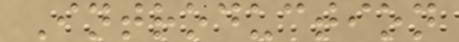Introduction
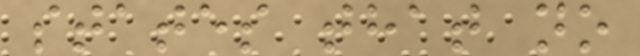states that no
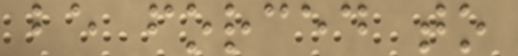be forced to
